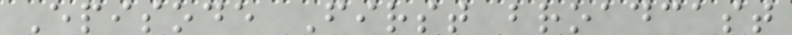Episode First broadcast
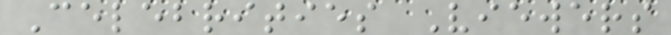Celebrities Viewers
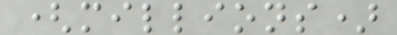(millions)
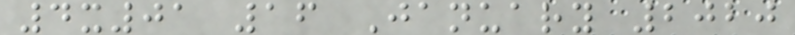4x01 16 January 2020
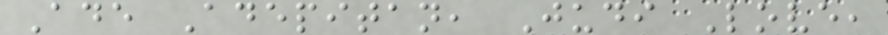Ade Adepitan, Judi Love,
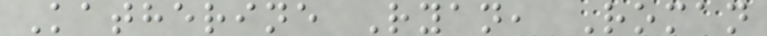Katherine Ryan, Roman
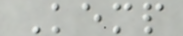Kemp
